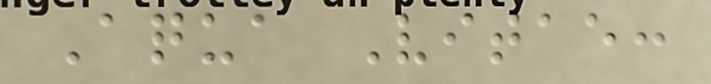Aqua Vitae:
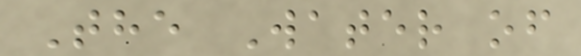The Water of
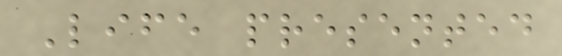Life presented
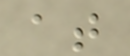at
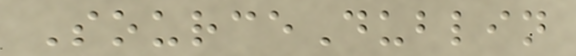SourceDublin
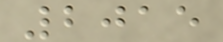2015
